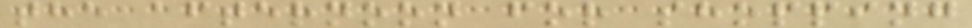the afternoon for shopping
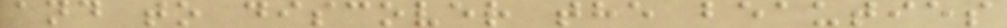and to discover the beauties
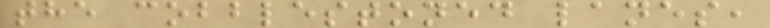the cobblestoned lanes,
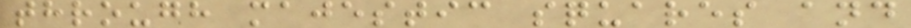through majestic squares and
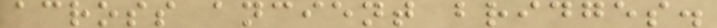across ancient bridges.
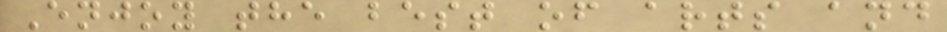Enjoy the best of arts and
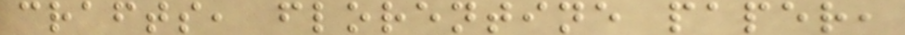crafts, florentine paper,
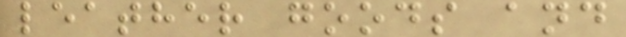leather goods and
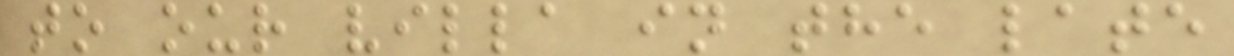to our villa in the late
